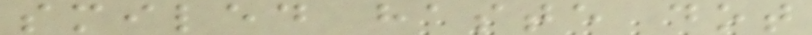smiled haste dot
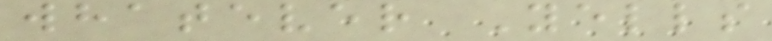whatever Yells
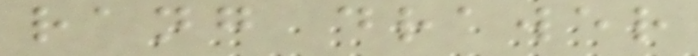rang drawer
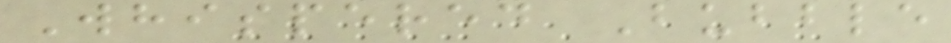Whispered Bubble
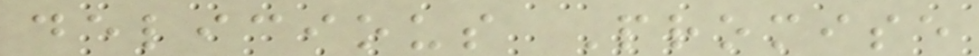delicious Promise
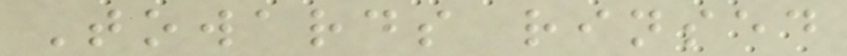Towards rinsed
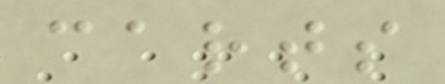carts
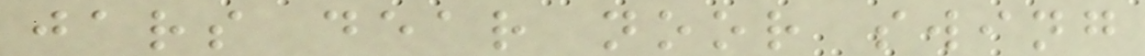jars dear noor swing
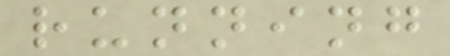running
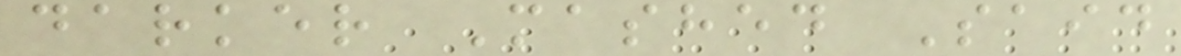darker Mashed Said
